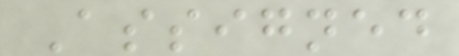Assigned
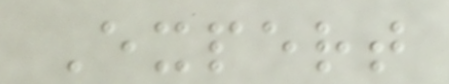Expert
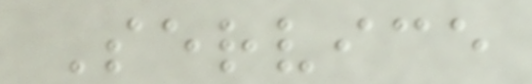Service
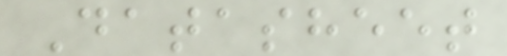Datasheet
